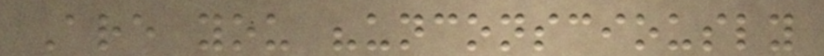Are you "unconsciously
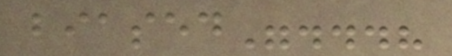biased"...?
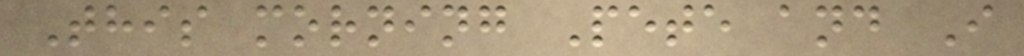This morning Pete and I
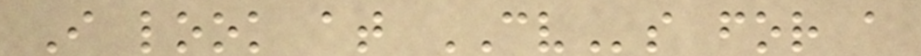I look at CVs for a
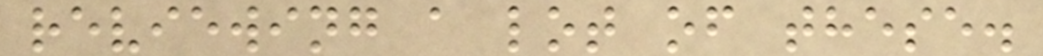reviewing a lot of these.
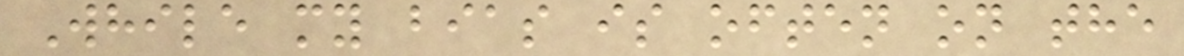While my bias is often on the
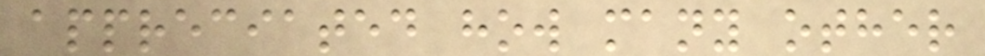appreciated how many other
